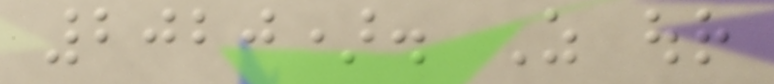2020). As our
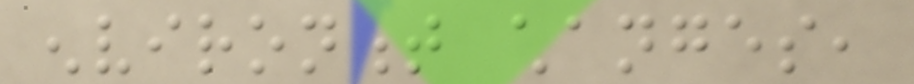environment changes,
